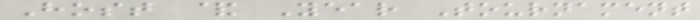Host & Year Tournament
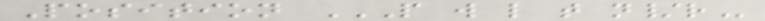Position P W L T N/R
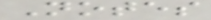Notes
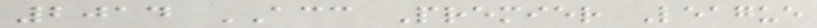2014 ACC Premier League
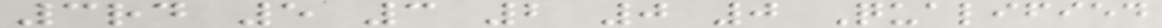3rd 5 3 2 0 0 Qualified
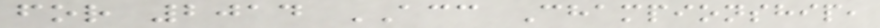for 2014 ACC Championship,
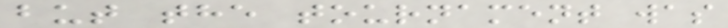but the tournament was
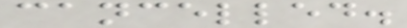cancelled.
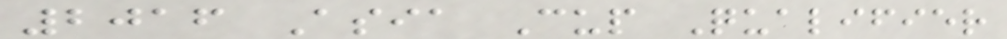2016 Asia Cup Qualifier
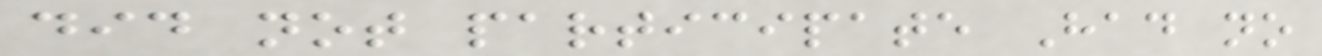did not participate Had no
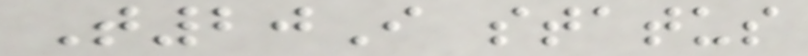T20I status
